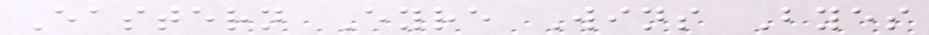Eastern Eyre Wins Byes
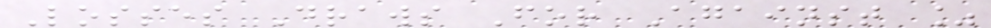Losses Draws For Against %
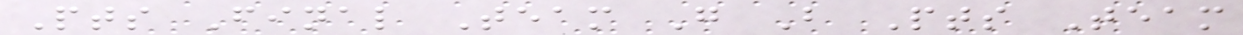Pts Final Team G B Pts Team
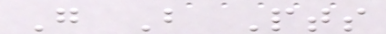G B Pts
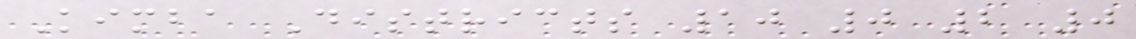Kimba Districts 10 0 2 0
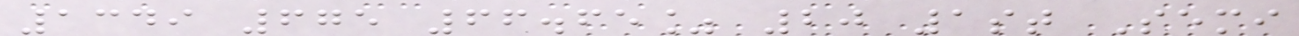1349 675 66.65% 20 1st Semi
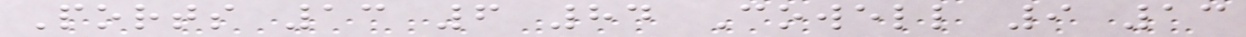Ports 13 6 84 Cowell 9 13
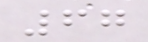67
